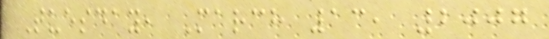Tuesday, March 13, 2007
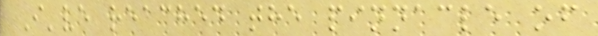I've reached the pinnacle of
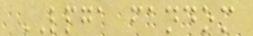LPGA fandom
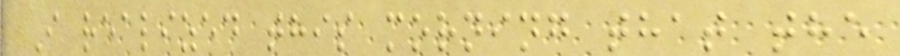I realized this morning that the
